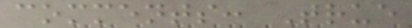comments: True
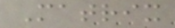Matrix
